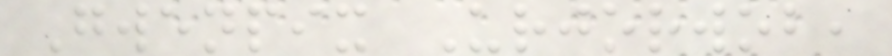Gwenpix Urjorwob,
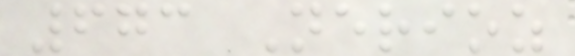673 Nerioz
